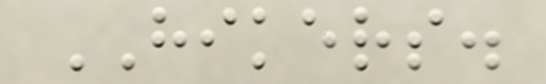HIKERS.
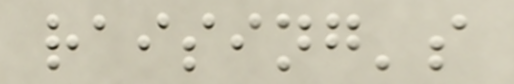raising's
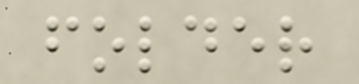folder
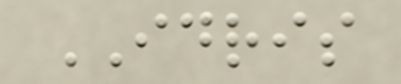IDRIS
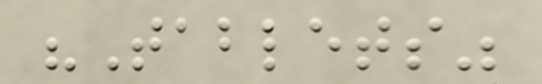"Tablets"
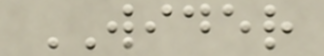WIDER
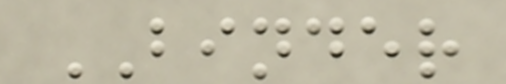BINDER
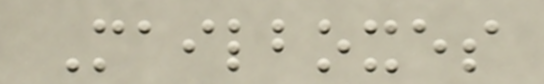Mailboxes
